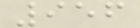956
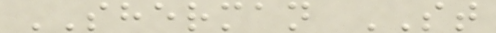SHERMAN ST
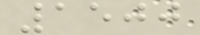1500
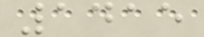1415
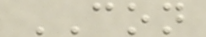CON
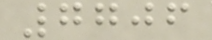7706
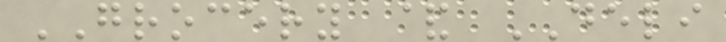GROCERY & DELI
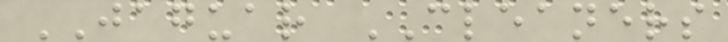JAGUAR CLEANERS
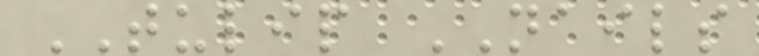TULIP NAILS
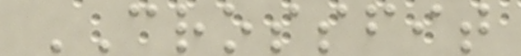CROSSFIT
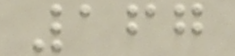167
